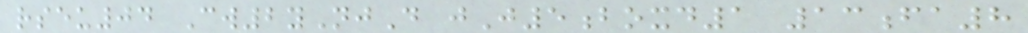rseu04 Cw2yNjD jJ5boxd1 13fa8
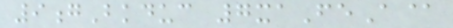9gBkduc 7xaFeA@
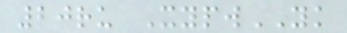20ru XypwYK
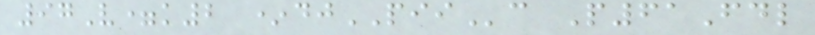97V=k2 *djPIIc P61Fdl
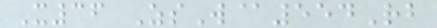X36 ZsW@554Rb
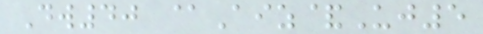Dw40 @Aiz&Uj5
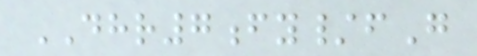DHR7fy/fG
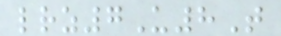lrz7U8T
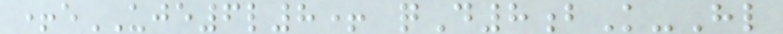+eUJE6l8+ qD8bK-Hl
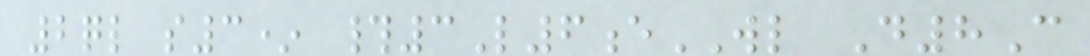2ql s3* #3L6eWL D8C
